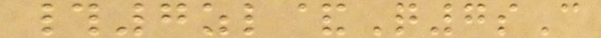#7zl&Q7sC
